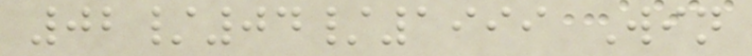02/04/1999 Win
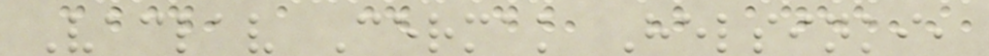Vaclav Cermak Helsinki,
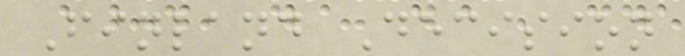Finland Decision
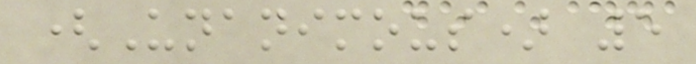(Unanimous) 5
